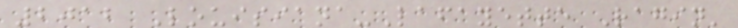2012 Louisiana-Lafayette Ragin'
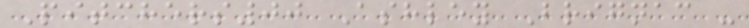Pitchers00 Ashley Brignac -
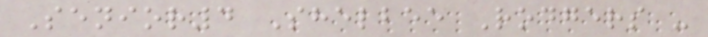Senior4 Shelbee Rodgers -
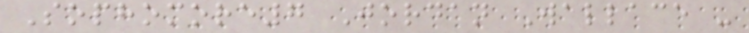Sophomore7 Jordan Wallace -
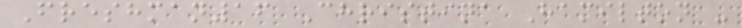Freshman16 Christina Hamilton -
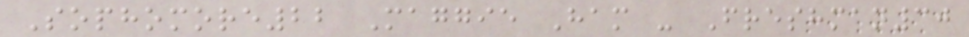Sophomore22 Maggie Ham - Freshman30
